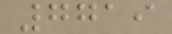7719
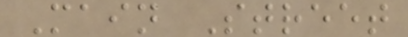Main Street
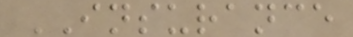INSURANCE
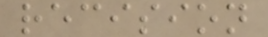recision
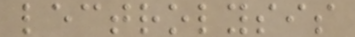lectrolysis
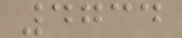4734
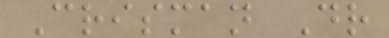Crisman Dr
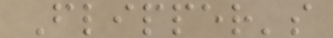Flipper's
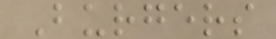Burgers
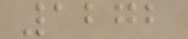1272
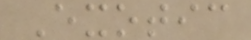Exotic
